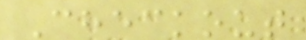Checkout
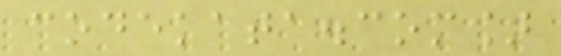codekata.com]
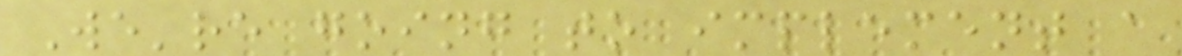We're going to implement a
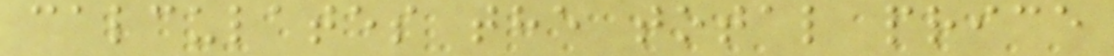calculates the total price
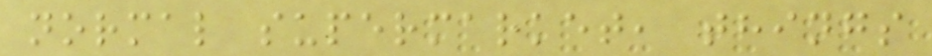normal supermarket, things
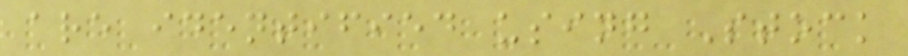are identified using Stock
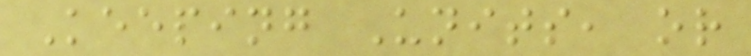Keeping Units, or
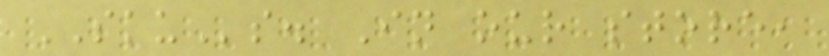SKUs. In our store,
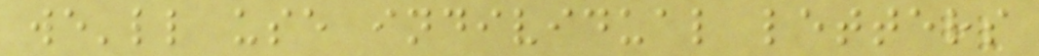we'll use individual letters
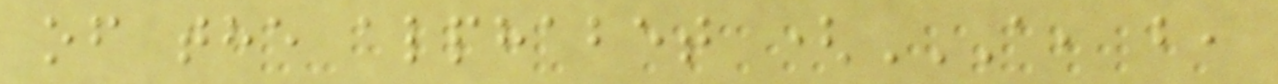of the alphabet (A, B,
